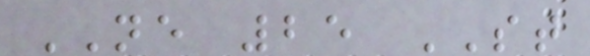NE 25 ST
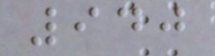940
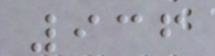936
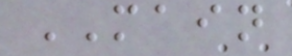MAIN
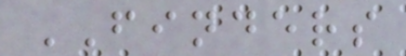FINDERS
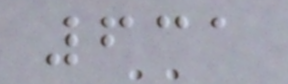631
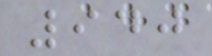940
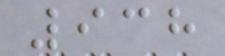938
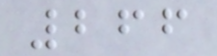266
